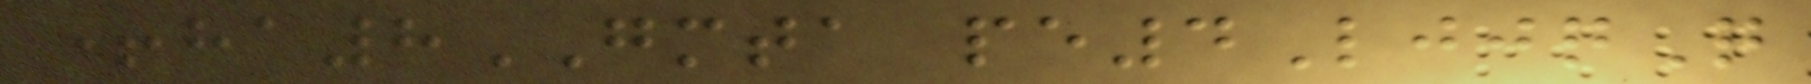+ha8GMTA pe4LjjqQ
